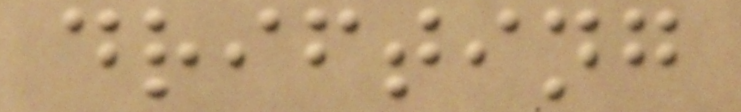drifting
